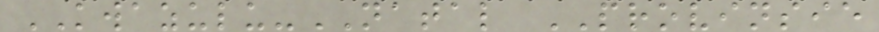KWAZULU-NATAL PROVINSIE
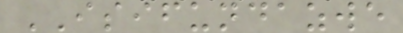ISIFUNDAZWE
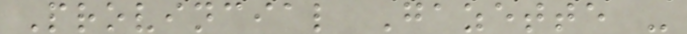Provincial Gazette -
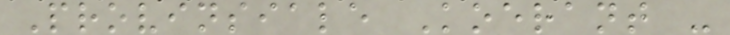Provinsiale Koerant -
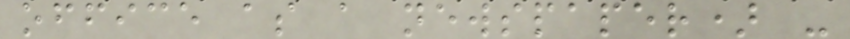office as a newspaper) -
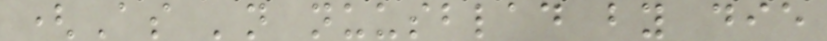(As 'n nuusblad by die
